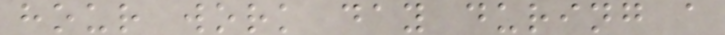hour work day during a
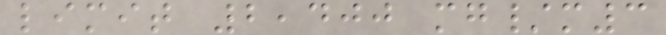limit 2,400 mg/m3
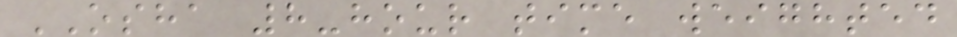OSHA 8-hour time weighted
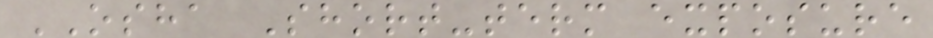OSHA Short-term exposure
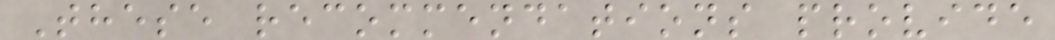These recommendations provide
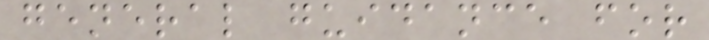general guidance for
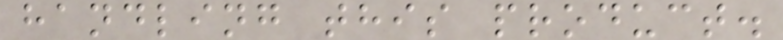handling this product.
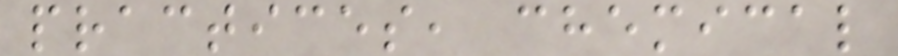practices, chemical
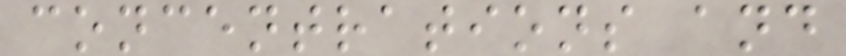concentrations and
